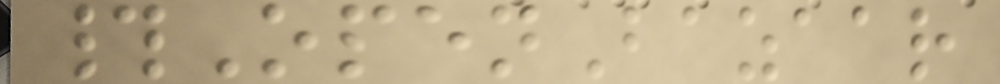#OpenBazaar
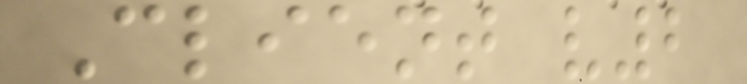Client v2
